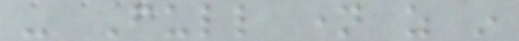- Full name as in
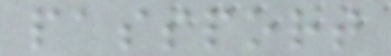passport
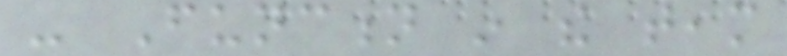- Function in the team
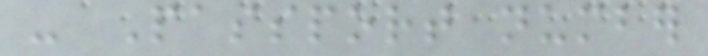- Passport number
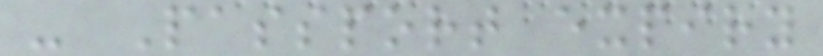- Passport expiry
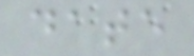date
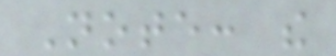Note: the
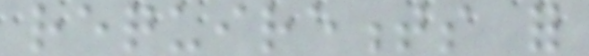requirements for
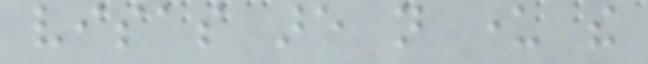visas are not under the
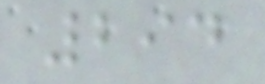294
